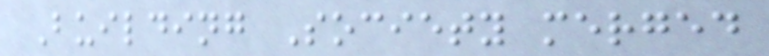Building Society merged
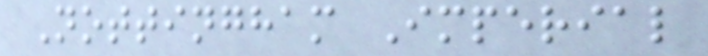Nottingham Imperial
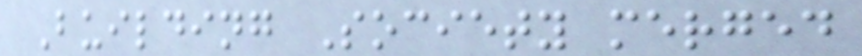Building Society merged
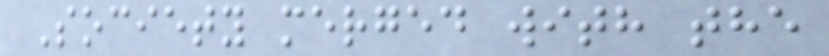Society merged with the
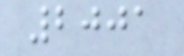2001
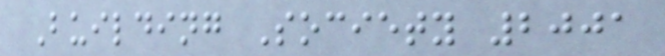Building Society 2001
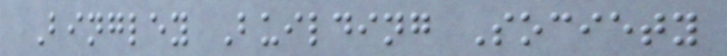Bingley Building Society
